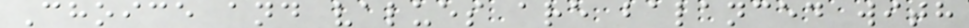Choice and values are balanced with
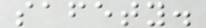safety.
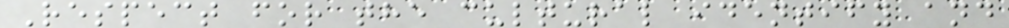Respect for the cultural identify and
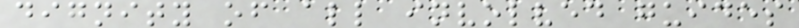dignity of all involved guides
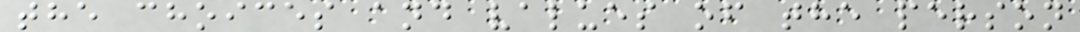the choices and values of the person
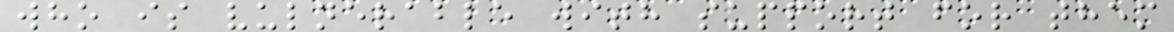who is vulnerable with support for them
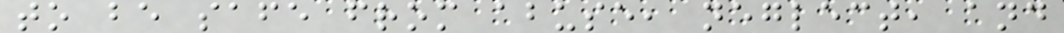to be safe from abuse, neglect, and
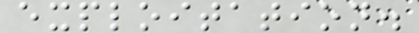exploitation.
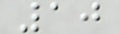10
